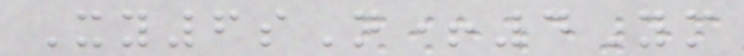Xy6sN+4Ym
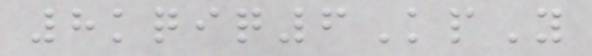8kqiq6KpY
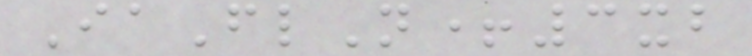IaFlN+3xb
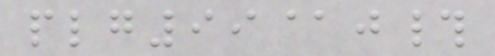plg99@j#
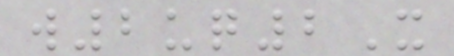w2uq2X
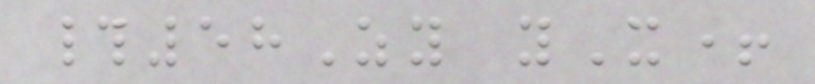#58Zy yX+
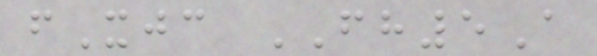fXjc FH5A
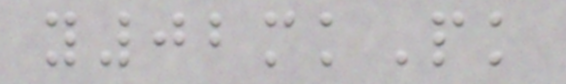y02mkPk
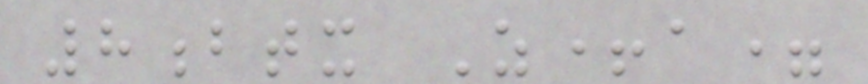8btx Z+a=
